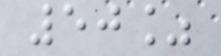50%
